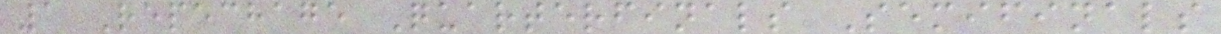1 Repechage Quarterfinals Semifinals
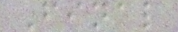Final
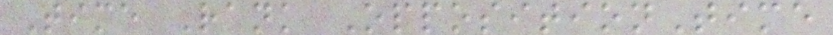Time Rank OppositionTime
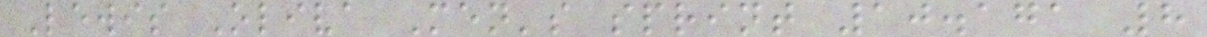Lewis Oliva Men's sprint 10.171 8
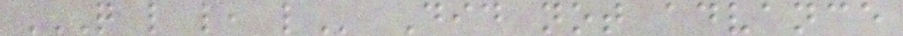Q L L, L Did not advance
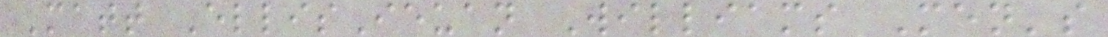Matt EllisIeuan Williams Men's
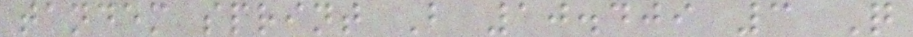tandem sprint B 10.409 3 Q
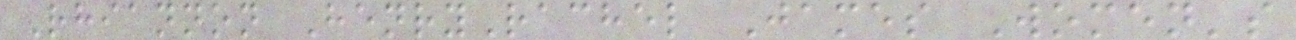Rhiannon HenryRachel James Women's
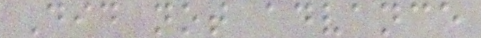Did not advance
